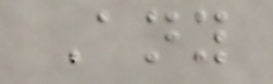Any
